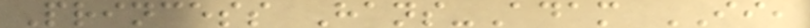Princess Hans-Adam II,
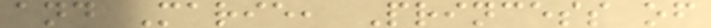and Marie, Princess of
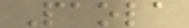Paola
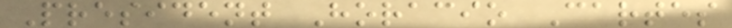President Horacio Cartes
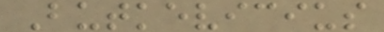Butkevicius
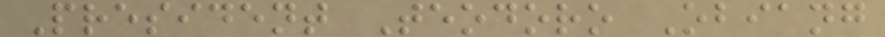President Teodoro Obiang
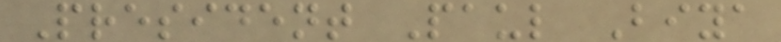President Paul Biya
